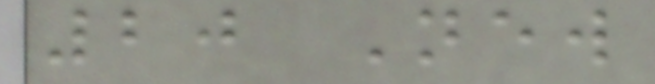20 New
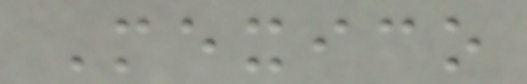Mexico
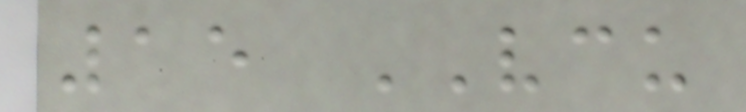15 VCU
